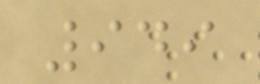949
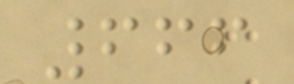666
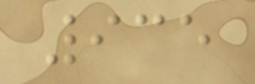935
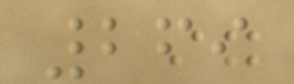269
